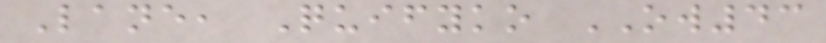Lane, Quifyko OW43
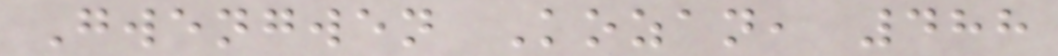Gwengwen Kozan, 488
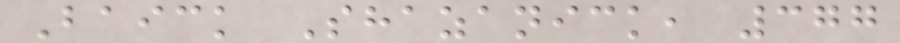Baick Shazanick, 377
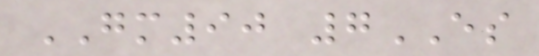GM90 7ES
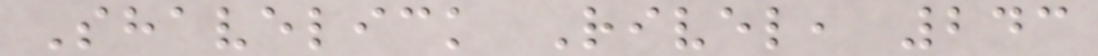Shavelick Rivel, 243
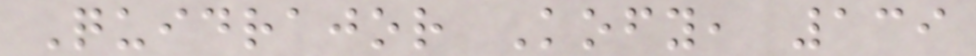Quidrajor Kofy, 139
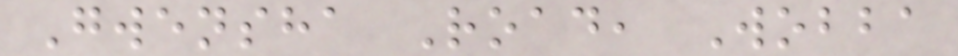Gwensha Road, Wobba
